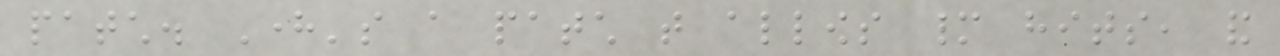patch. Here's a patch that allows many hits, and
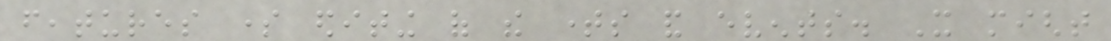features some editing of the times and events. It might
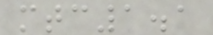mtc1.1
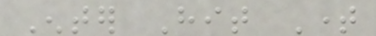Enter Hit Time
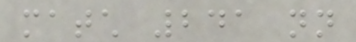match 241 nn
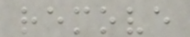remove
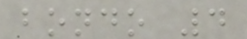bondo 4
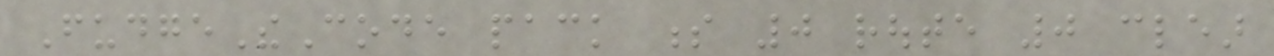FudgeTheCode pack s 0 route 0 clear
